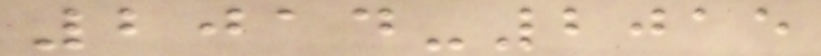2014-2015
